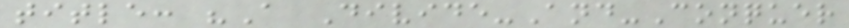title: "A Divide-And-Conquer
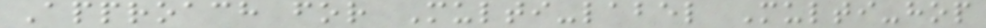Approach for Multi-label Multi-hop
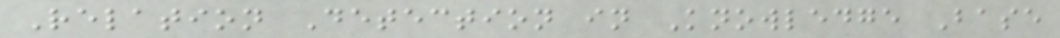Relation Detection in Knowledge Base
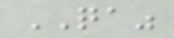QA"
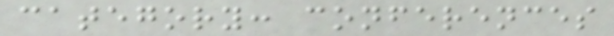category: conferences
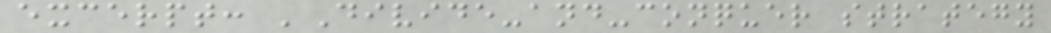excerpt: 'Divide-and-conquer strategy
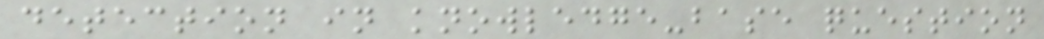detection in knowledge-base question
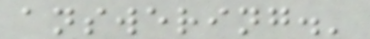answering.'
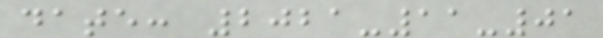date: 2021-11-01
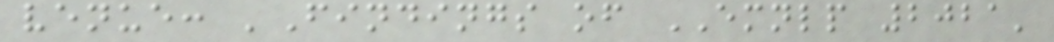venue: 'Findings of EMNLP 2021'
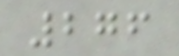276
